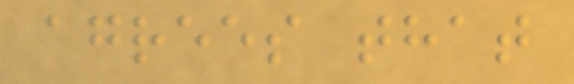agrees that
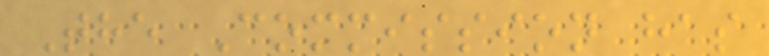The Commission has
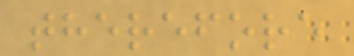therefore
